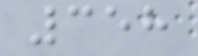358
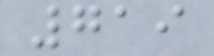719
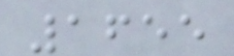1655
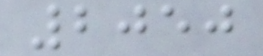2050
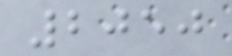2050
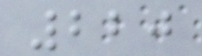220
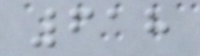618
